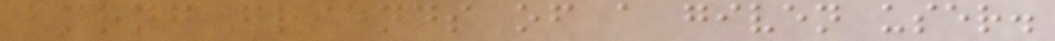among friends of a given user.
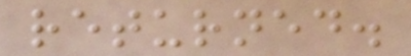returned.
